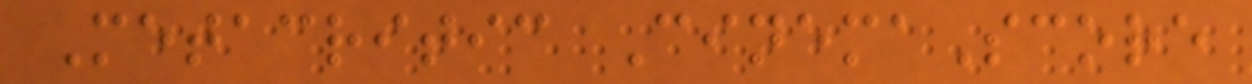Metacritic CinemaScore
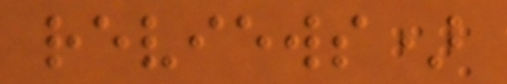reviews)
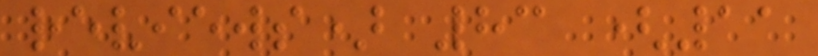reviews) 83 (11
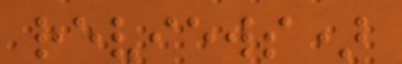reviews)
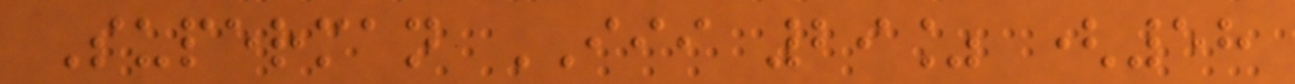Superman III 29% (58
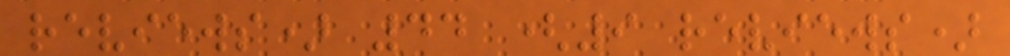reviews) 44 (9 reviews)
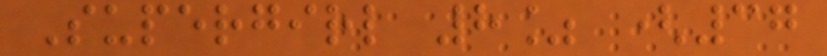Supergirl 8% (37
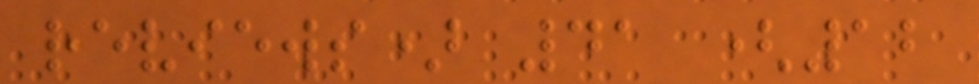reviews) 41 (12
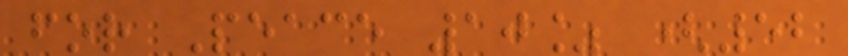for Peace 10% (52
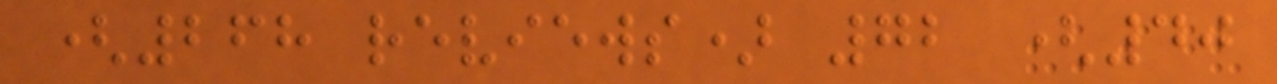(268 reviews) 72 (40
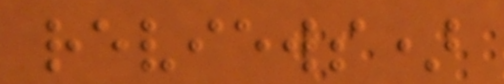reviews)
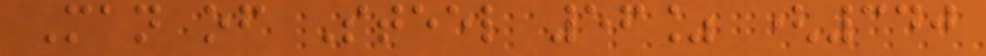Man of Steel 56% (340
